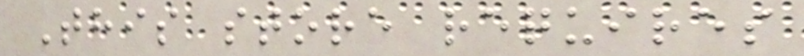This store requires
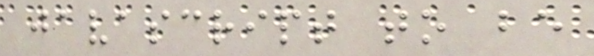javascript to be
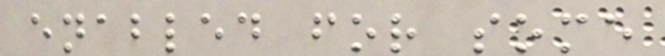enabled for some
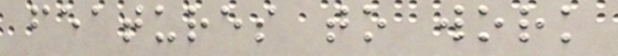features to work
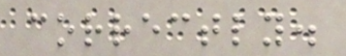correctly.
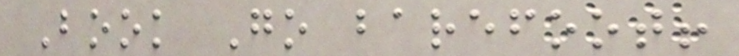Book Go barefoot!
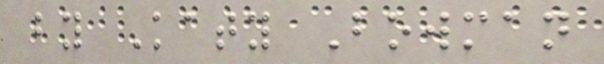by Katy Bowman
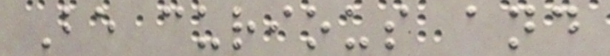Be curious and
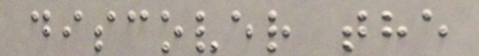discover the
